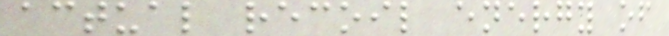actual recoil energy of
